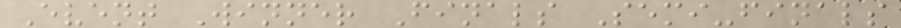Event Winner Finals Semi-finals
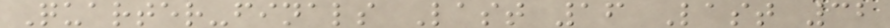Quarter-finals Last 16 Last 32
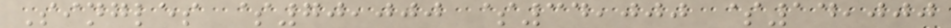Singles $70,000 $34,000 $14,000
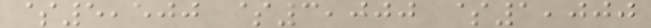$5,500 $3,000 $1,000
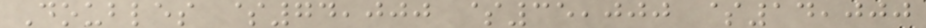Doubles $74,000 $35,000 $14,000
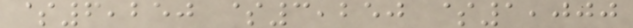$6,250 $3,250 $1,000
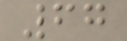67
